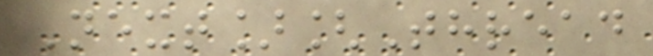Next][Thread
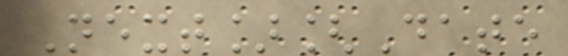Next][Date
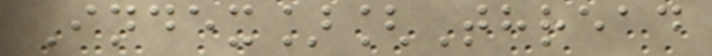Index][Thread
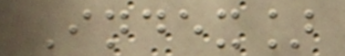Index]
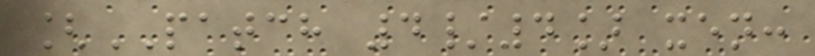[PATCH 4/4] xen:
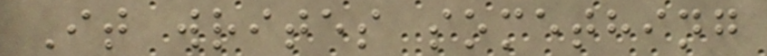It writes something
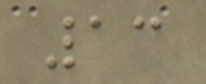13
